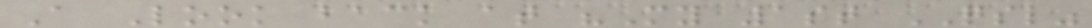A Look back at "My 1st QSL"
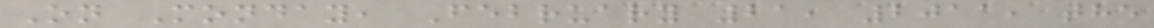On Monday, February 21, 2011, the
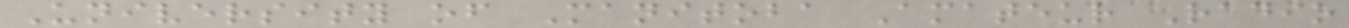University of Manitoba Amateur Radio
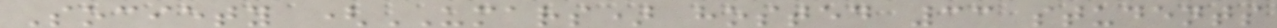Society (UMARS) hosted 33 students
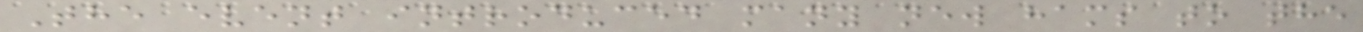The event introduced many new hams to the
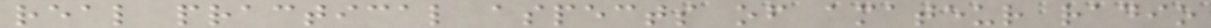real practical aspects of amateur radio
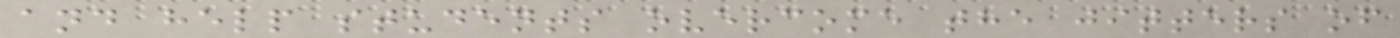and help students overcome the jitters of
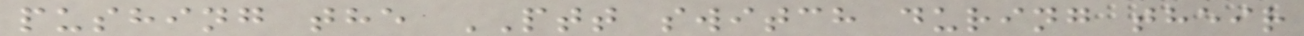pushing the PTT switch during their
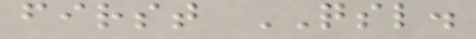first QSL.
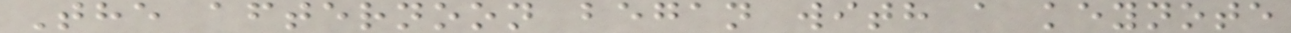The afternoon began with a keynote
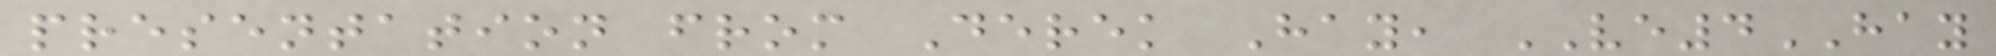presentation from Derek Hay, VE4HAY
